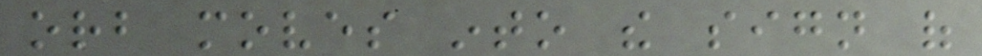orb moves into the sign of
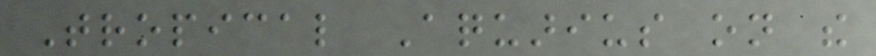Tropical Aquarius on the
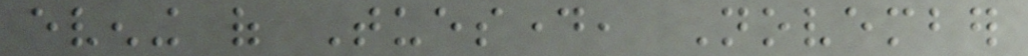evening of Tuesday, November
